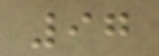97
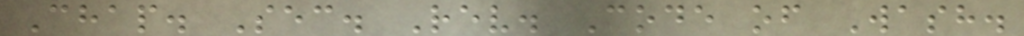Chap. Sec. Rev. Code of Wash.
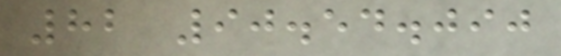82 90.54.090
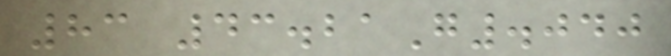83 43.21G.040
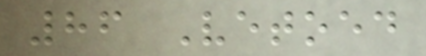86 Vetoed
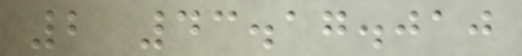2 43.17.010
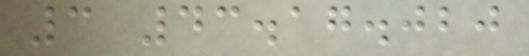3 43.17.020
